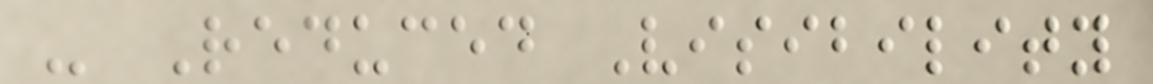- Reduced Visibility
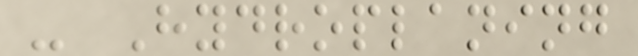- Hydroplaning
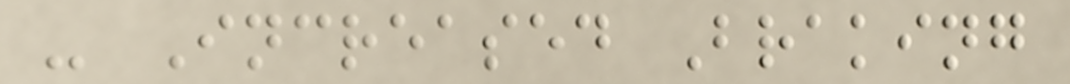- Increased Braking
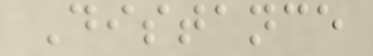Distance
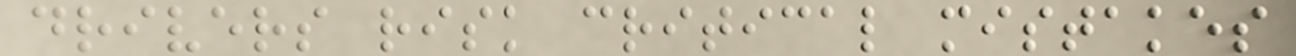drivers risk critical mistakes
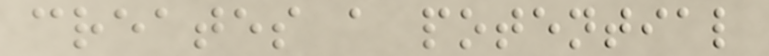creates a potential
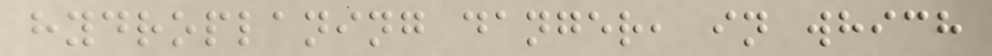hydroplaning danger, in which
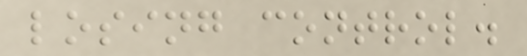losing control.
